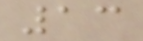13
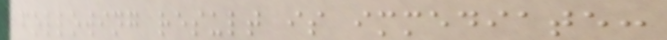following result is immediate:
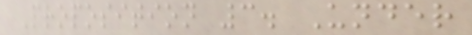Proposition 3. Under
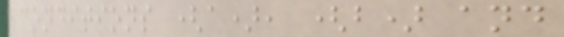conditions (a), (b) and
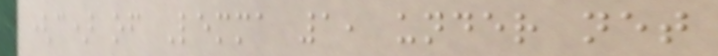(c) of Lemma 1, under net
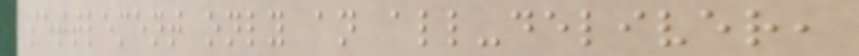settlement only an all-deliver,
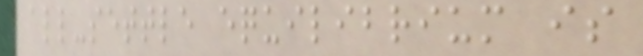all-settle equilibrium is
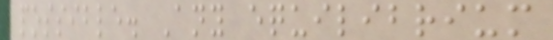possible. Any equilibrium
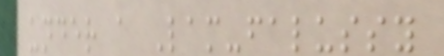under a Lam-falussy
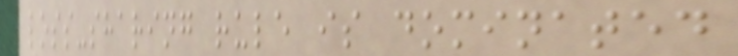loss-sharing rule is dominated
